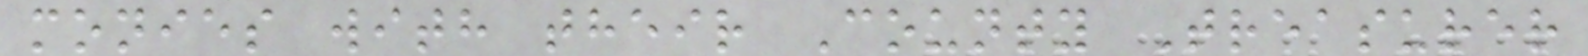monies with their County Treasurer
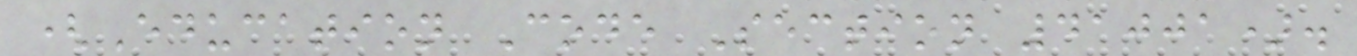(Education Code Section 41001).
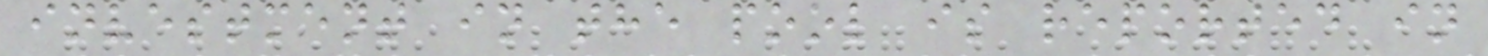investment in the pool is reported in
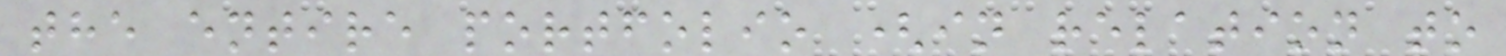the entire portfolio (in relation to
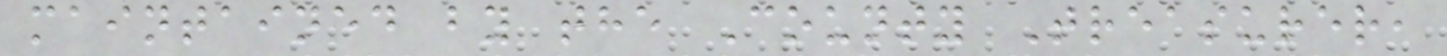maintained by the County Treasurer,
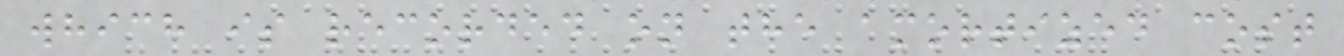which is recorded on the amortized cost
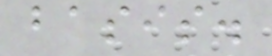basis.
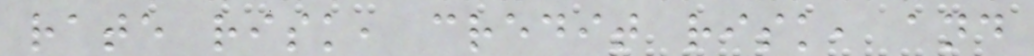rate risk, credit risk, and
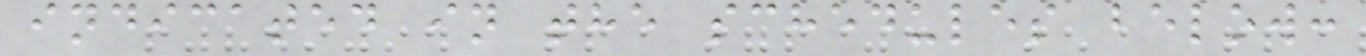indicated in the schedules below:
